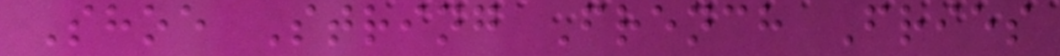Shoe String French Fries
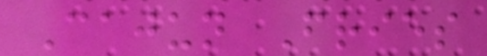Cajun Fries
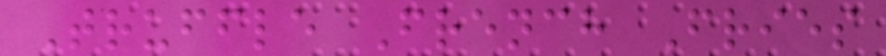Truffle French Fries
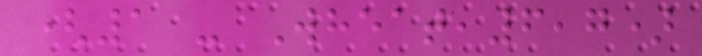(1 - Wheat,6,7)
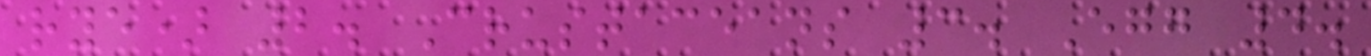rye) 2. Crustaceans 3. Egg 4.
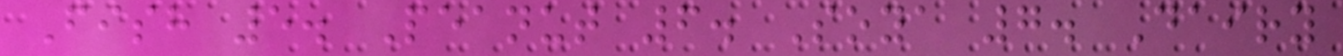Fish 5. Peanut 6. Soya 7. Dairy
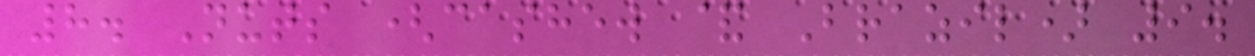8. Nuts (cashew & Brazil) 9.
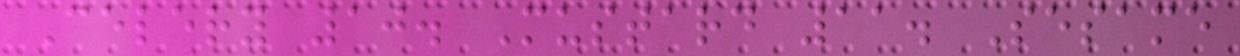Celery 10. Mustard 11. Sesame
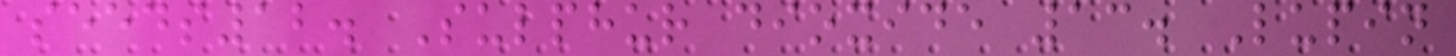seeds12. Sulphur dioxide 13. Lupin
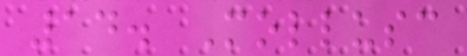14. Mollusc
